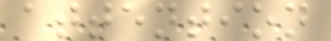attention
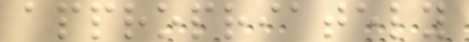appropriately
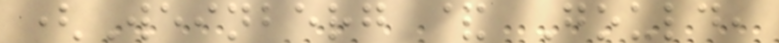(Weinberg & Gould,
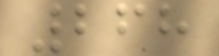268
